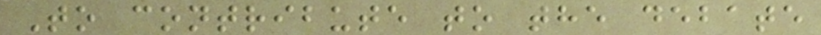To contribute to the debate
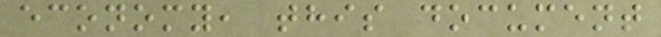economy, this document
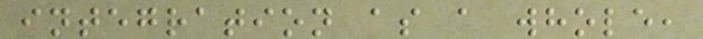integration as a whole,
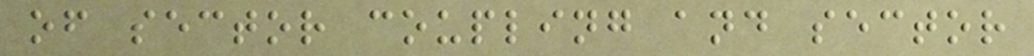of sector coupling and sector
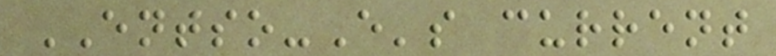ENTSO-E's current
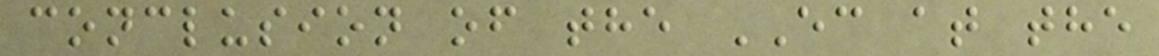conclusion of the EC at the
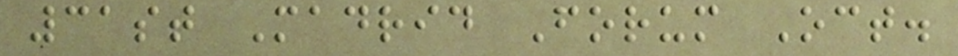31st Madrid Forum Oct.
